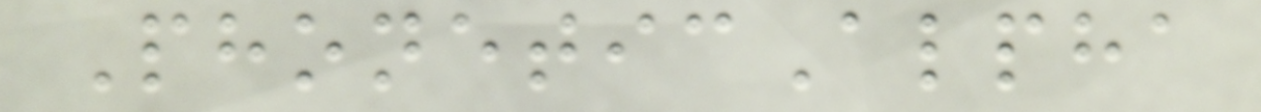PhoneticAlpha
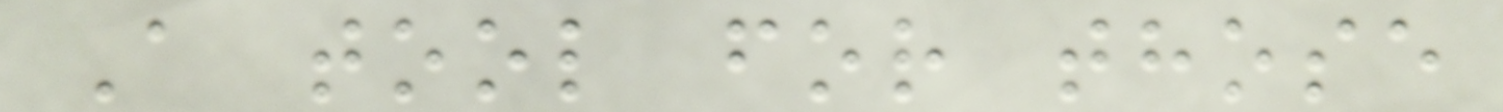A tool for those
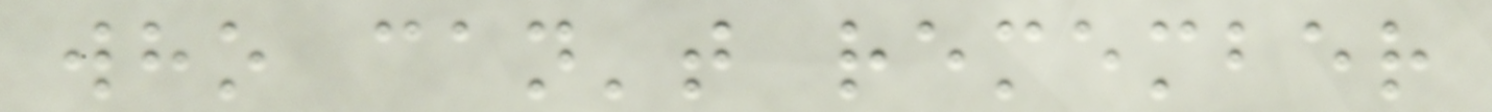who can't remember
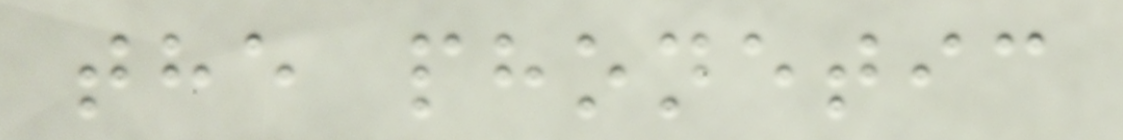the phonetic
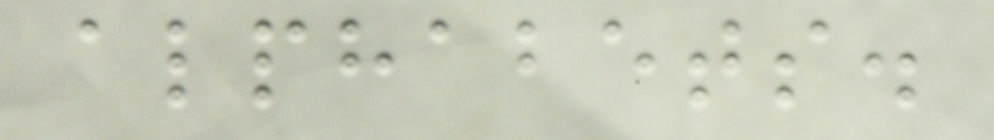alphabets.
